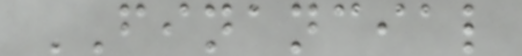FINANCIAL
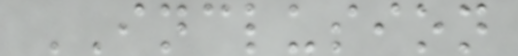INCLUSION
